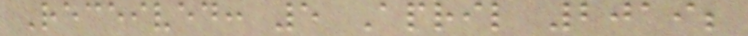Received: 5 April 2019;
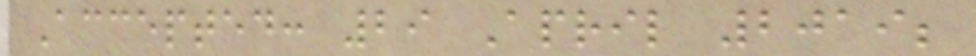Accepted: 29 April 2019;
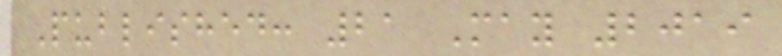Published: 21 May 2019
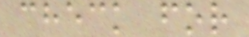check for
